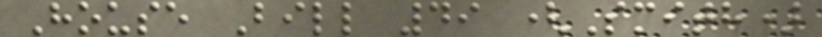House Bill 49 (Smith)
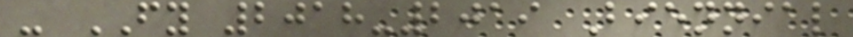- FY 2018-2019 Biennial
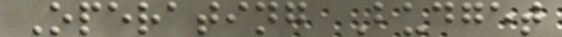Operating Budget
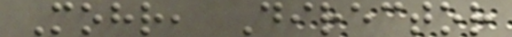Mohr, Director
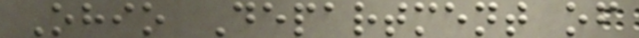Ohio Department of
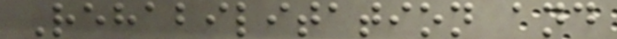Rehabilitation and
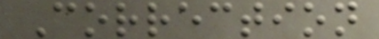Correction
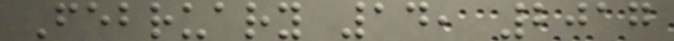February 14, 2017
